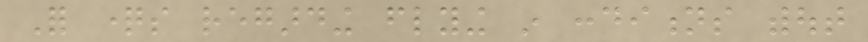For questions regarding flying in conditions without
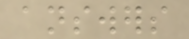answers
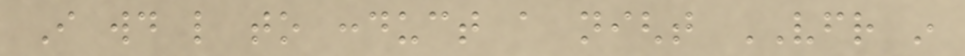I would like to conduct a night VFR in
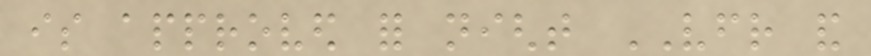is approved for night VFR and
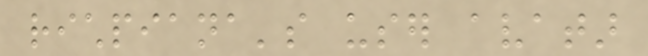richpiana's user avatar
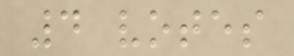4 votes
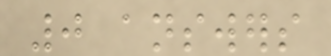0 answers
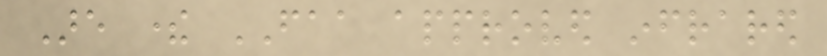Are there FAA approved infrared
